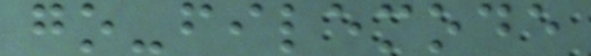go-filemode
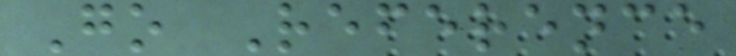Go Reference
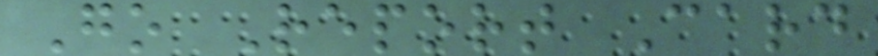Go Report Card
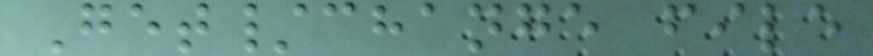Get/change file
